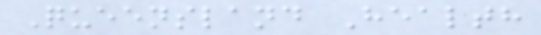Queensland Health
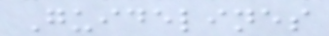Guidelines
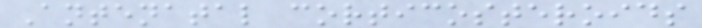Antenatal corticosteroids
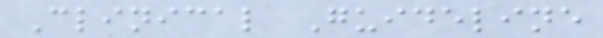Clinical Guideline
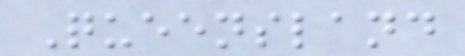Queensland
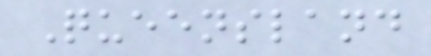Queensland
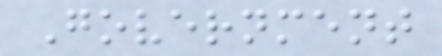Government
